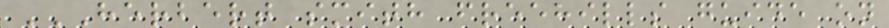HERBERT SMITH FREEHILLS GUIDE ON
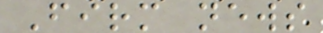Firm news
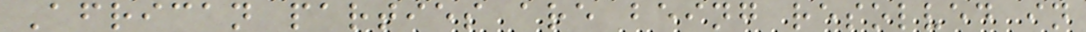African parties are being resolved in
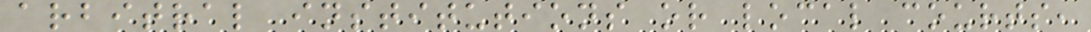arbitral institutions or local courts,
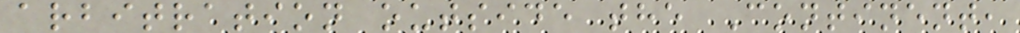arbitration outside the Continent,
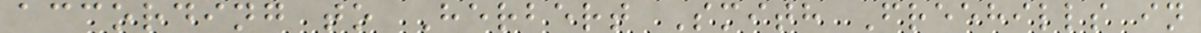according to Herbert Smith Freehills in
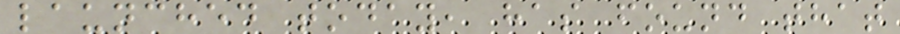launched today, has found that
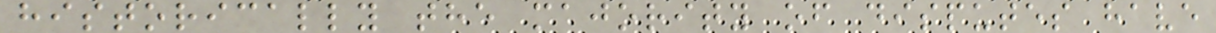historically the majority of disputes have
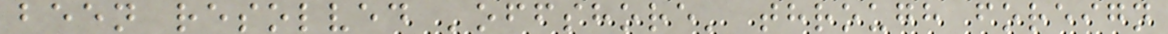been resolved 'offshore' through foreign
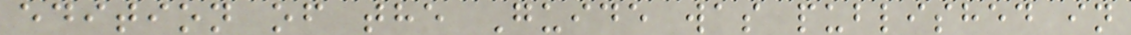edition of the Guide was published in
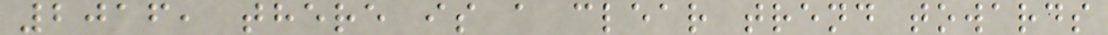2016, there is a clear trend towards
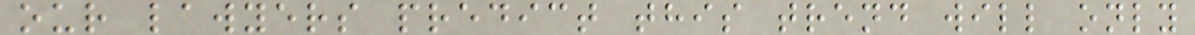our lawyers predict this trend will only
